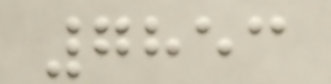7853
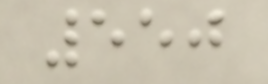550
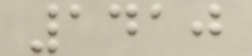1410
